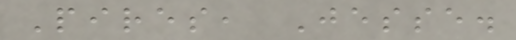Pires, Jesse.
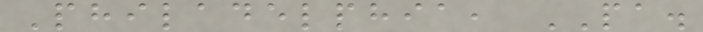Philadelphia, PA.
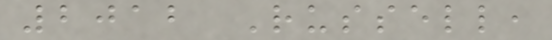2012 Russell,
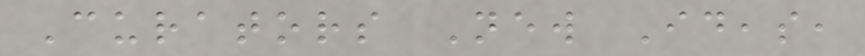Curators New Ideas,
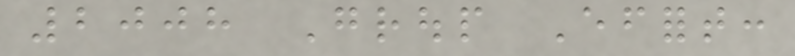2008 Group Effort:
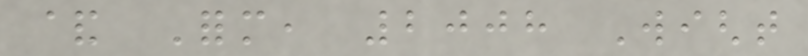& Form, 2008 Wight
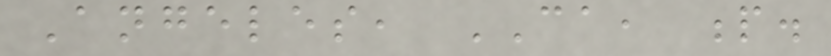Angeles, CA, p.
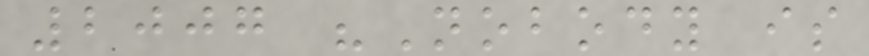2007 "Nobody is
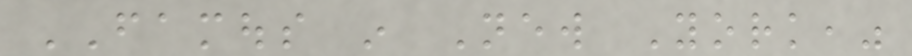FAMOUS in New York,"
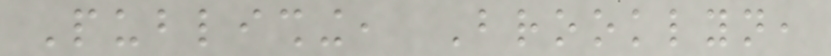Publishing, Brooklyn,
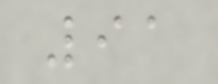91
